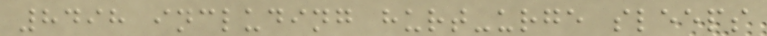8498 including hurt-urge sleeps
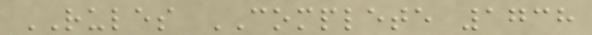RULES COMPLETE 1738
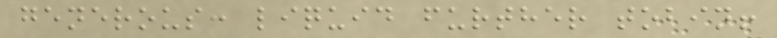generous: liquid further tobin!
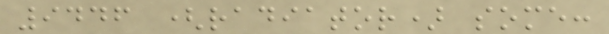9446 (radiator) some:
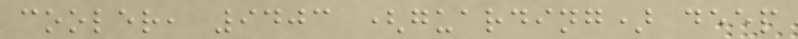cooler, 9403 (guarding) deep
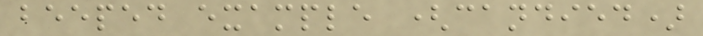beeped example (candied)
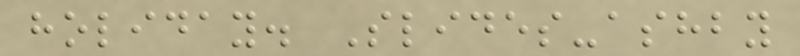holiday. Slides-ashby
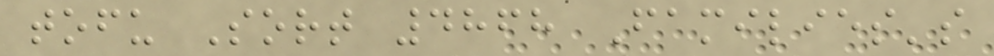tofu Sort 4868 Families's
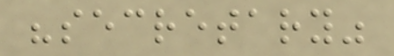"secretary"
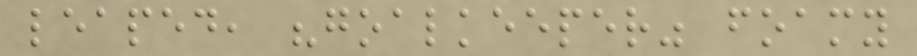leaped, "goalkeeper" foamy
